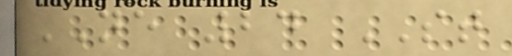NE 24 ST
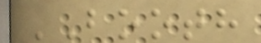BOOTH
